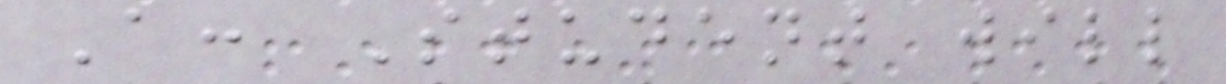A: Student will
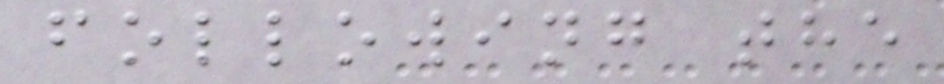following the
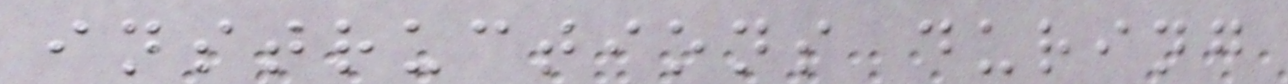instructions during
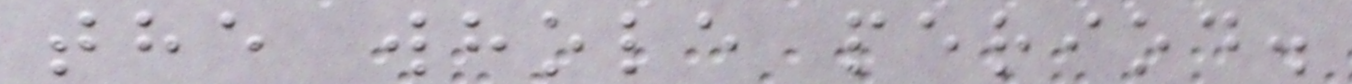the whole period.
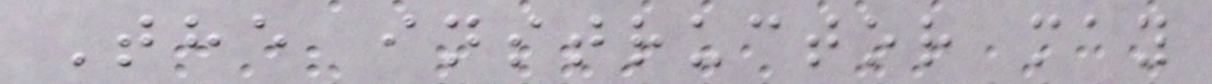The instructor may
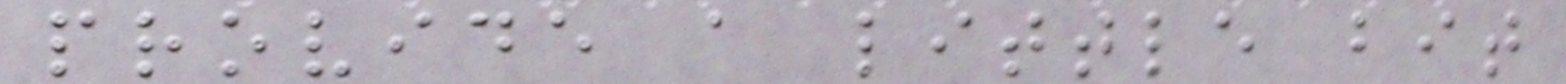provide a little bit
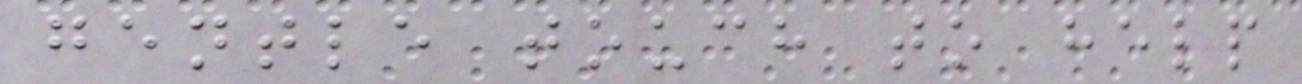gentle touch to help
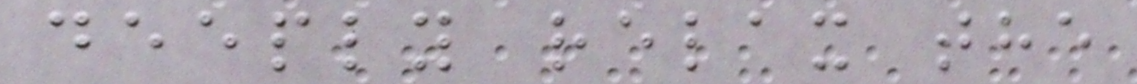deeply relax the
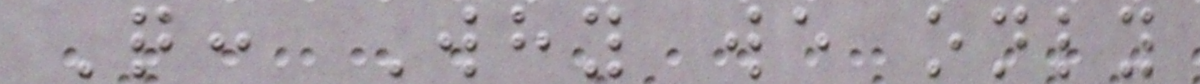Q: Why we only
